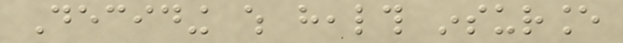Deciding which health insurance
